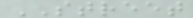STREET
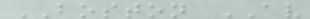BOSTON AV
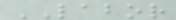LABOR
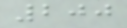200
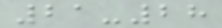21-28
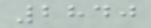2840
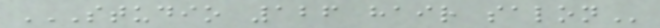STUDIO 126 HAIR SALON
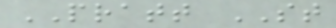PRATT ST
